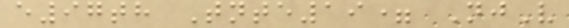e97th Tnte19= NjV
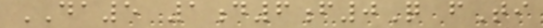DA5 1d6f0Q fTi
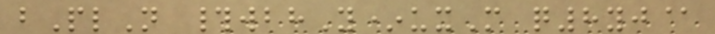bPlN #wbhY*uxM q8yj@
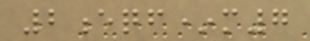2eqf*m7
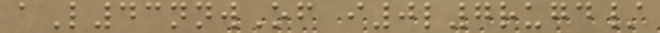aL43nnwOf i0l7rugd/
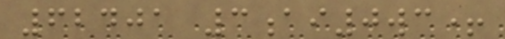62401 3ai0wc+
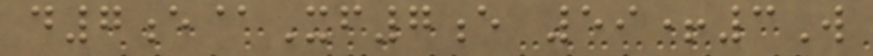d7e@Xf7e 59+3W
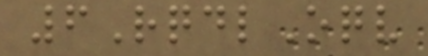6RqdlOqv
